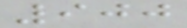900
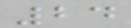24
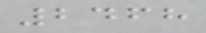2468
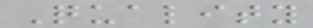Quality
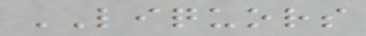LIQUORS
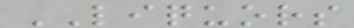LIQUORS
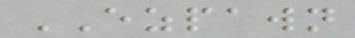EZPAWN
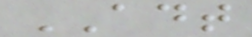ADT
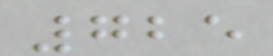725
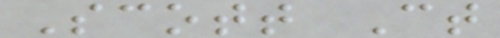Scott Ct
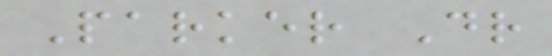Parker Dr
